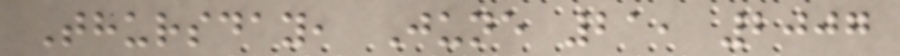Thursday, June 21, 2007
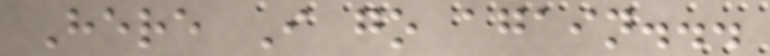Here I go again...
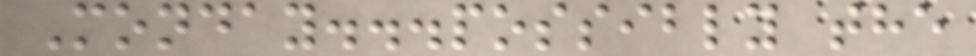Monday...possibly the
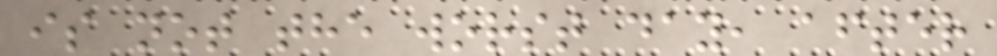is not the worst day, after
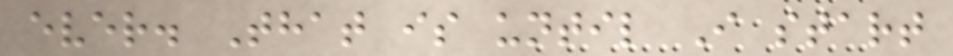ever. That is until I start
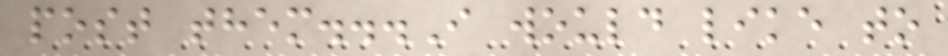post them...I would like to
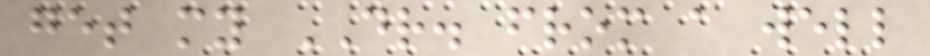get my DR. from a well
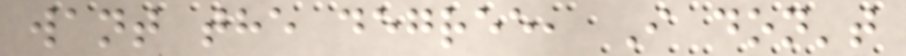want the degree, I don't
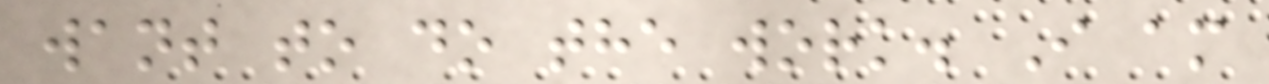want to do the work. I am
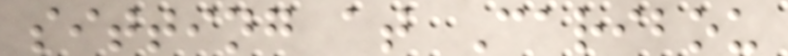sitting at Caribou
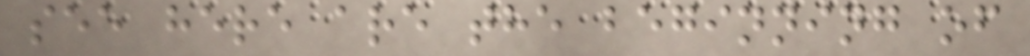see here are the beginning of
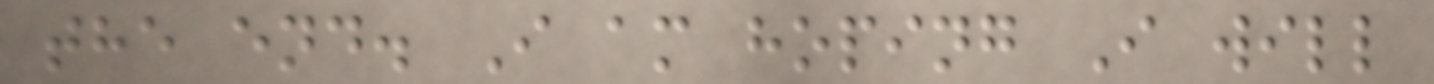the end. I am hoping I will
